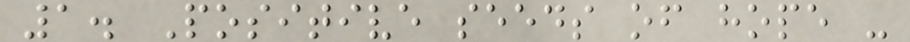1. Positive seeds of hope -
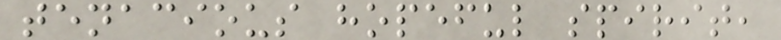tenacious hopeful spirit,
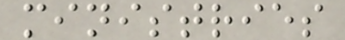ministries
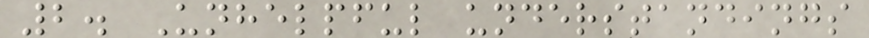2. Unhelpful understandings
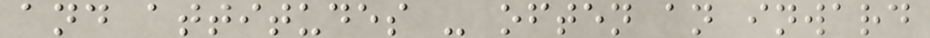and attitudes - often an inward
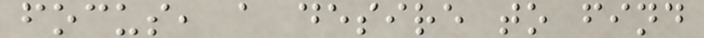focus, a desire to find
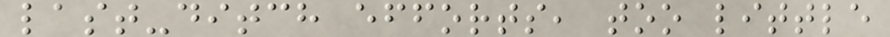last-ditch efforts, too little
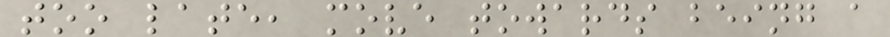too late, move towards being a
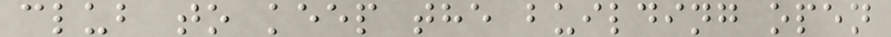club to keep the building open
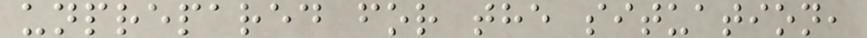unprepared for the situation,
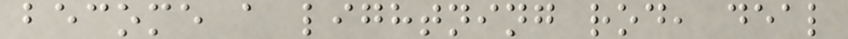become a lightning rod, deal
